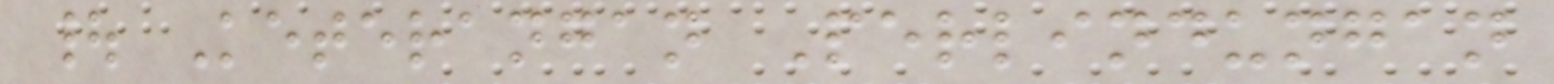| Keterangan Perlindungan
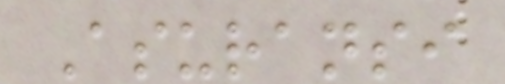Asuransi
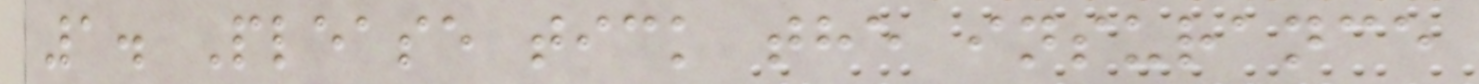1. Please tick the insurance
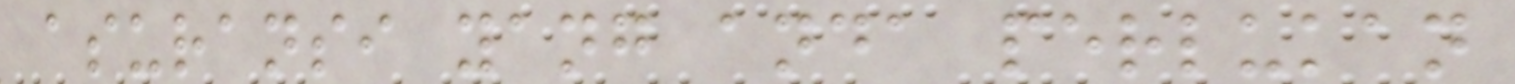asuransi yang anda perlukan
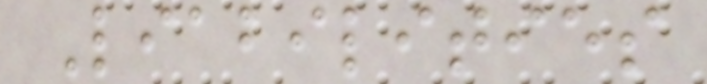Liabilities
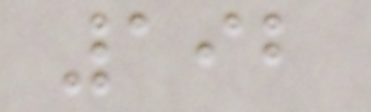192
